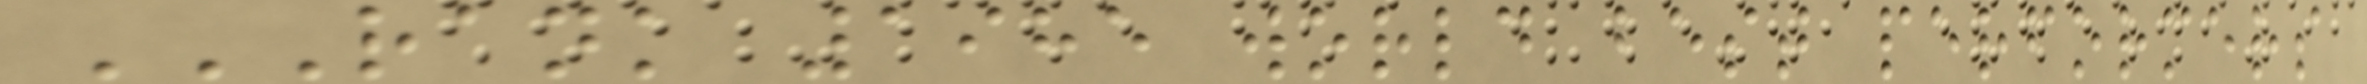RANK 1985 WORLD BEST PERFORMERS
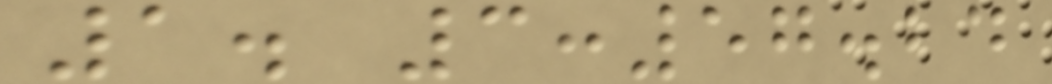1. 3:57.24
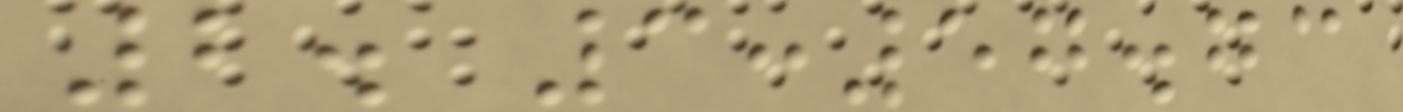2. 3:57.73
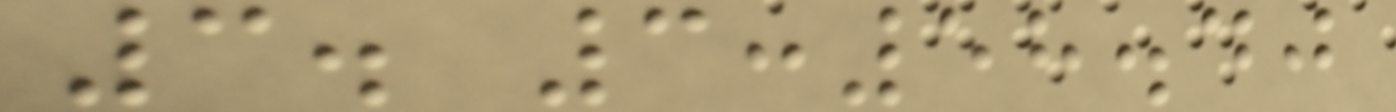3. 3:58.40
